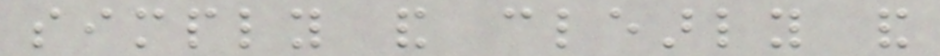simply and clearly and
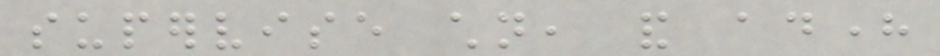supervise children, and adhere
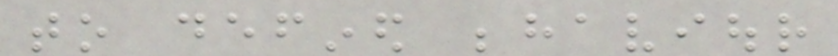to defined behaviour
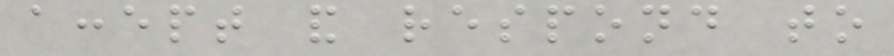accept and respond to
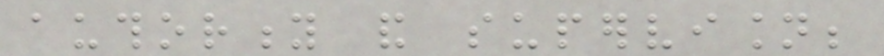authority and supervision;
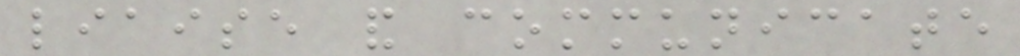liaise and communicate
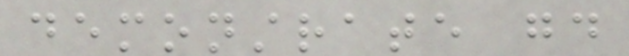demonstrate good
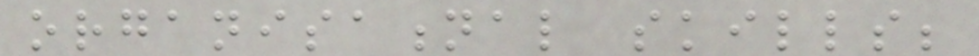organisational skills;
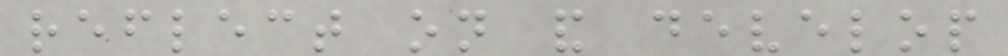reflect on and develop
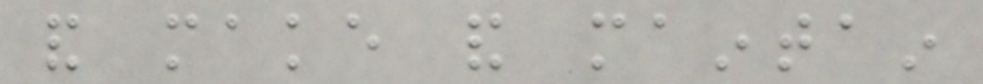and make and maintain
